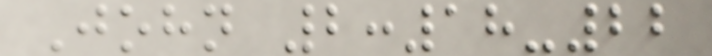John 2:18-22
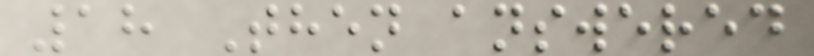18 Then answered
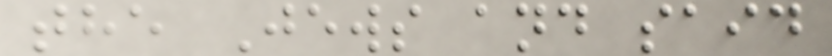the Jews and said
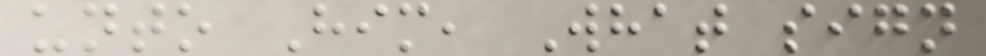unto Him, What sign
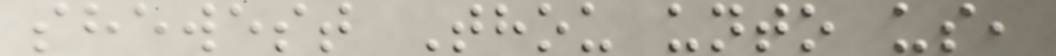shewest Thou unto us,
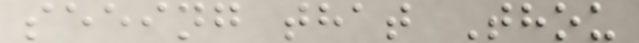seeing that Thou
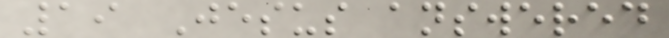19 Jesus answered
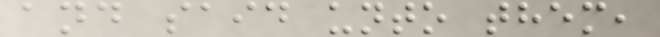and said unto them,
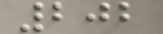202
